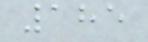185
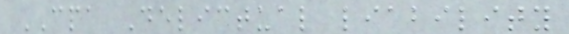CPA Delictual liability
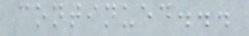continued...
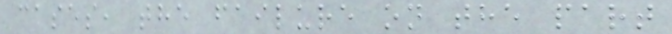cases, the failure on the part
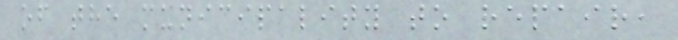of the municipality to repair,
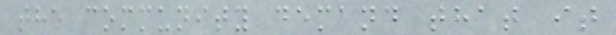the community demand that it
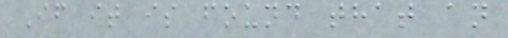If it is found that an
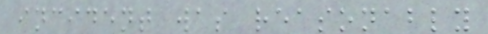incident was reasonably
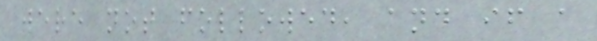were not followed, and if a
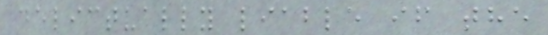delictually liable if the
